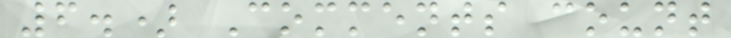6.) Comments count
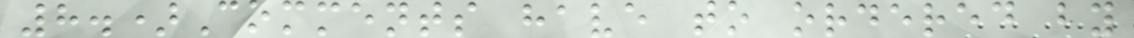8.)Comments have to ordered by
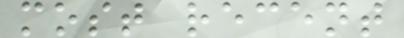most recent
